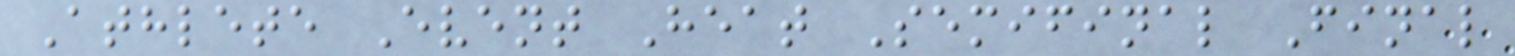Athlete Event Heat Semifinal Final
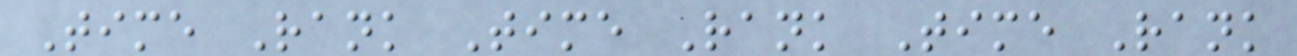Time Rank Time Rank Time Rank
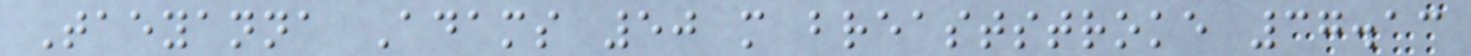Taeyanna Adams 50 m breaststroke 37.13
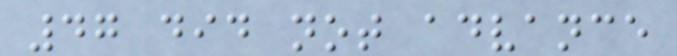47 did not advance
